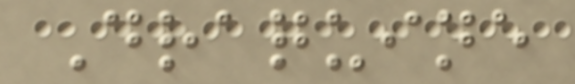Draquine
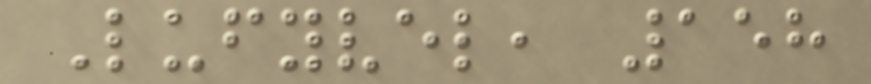Lufyvel, 158
